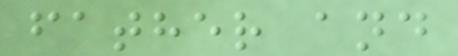father and
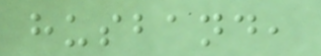husband,
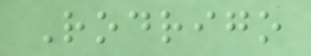Rodrigo
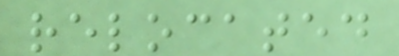relocated
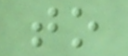to
